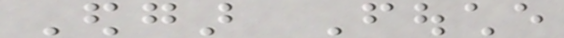Edgar Fouche
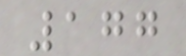177
